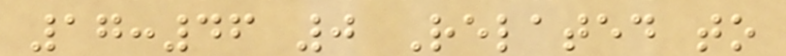17:46 0 Related to
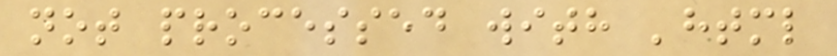not processed with 'html
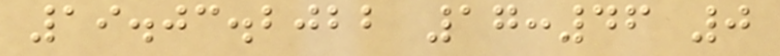19.03.2022 17:46 0
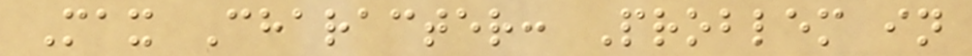Max Character: Problem in
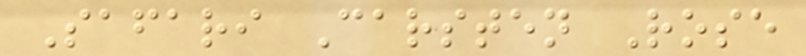Safari Carsten Rose
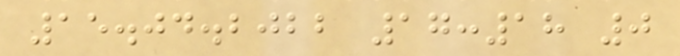15.04.2022 17:18 0
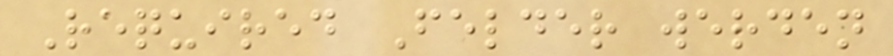Required Felder werden
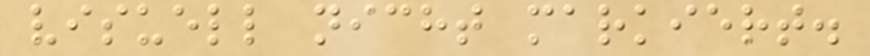visuell nicht markiert.
